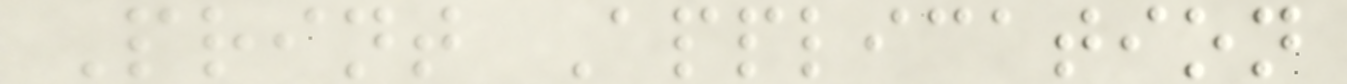Print Application
